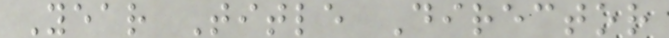Year Title Director
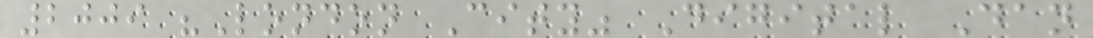2009 "London City" Digital Dan
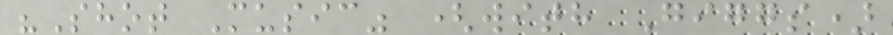"Shot Music" (with Giggs)
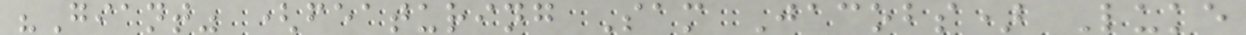"Giant" (featuring Sam Jacobs) Luke
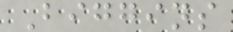Biggins
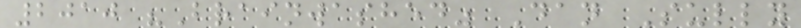2010 "Brainwashed" Dan Sully
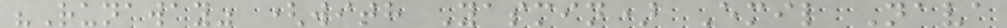"Runaway" (with Yasmin) Emil Nava
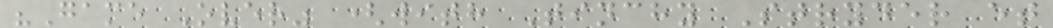"Game Over" (with Tinchy Stryder et
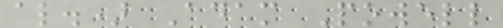al.) Adam Powell
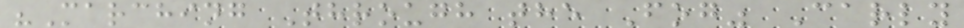"Marching Through the Fog" Carly
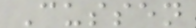Cussen
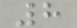8
